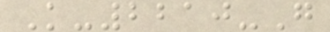K-2210-G
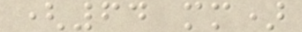(64 mm)
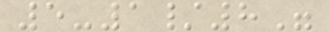5-1/8"
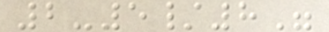2-5/8"
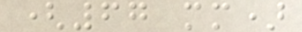(67 mm)
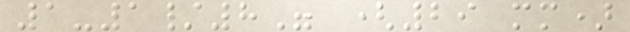1-1/8" (29 mm)
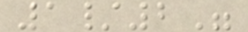1/2"
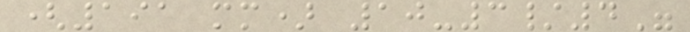(191 mm) 10-3/4"
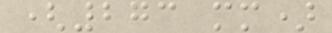(273 mm)
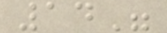14"
